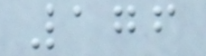176
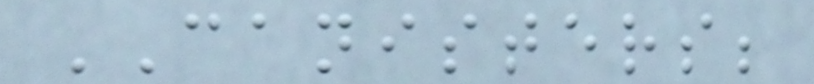CANISTERS;
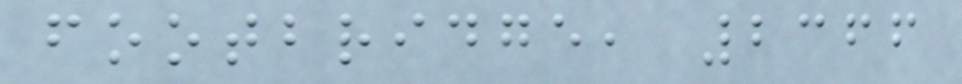footbridge, 2366
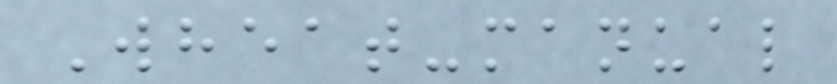Wheat-manual
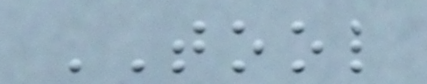TOOL
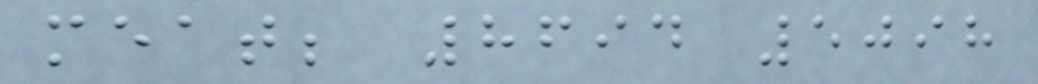meat; 8694 5098
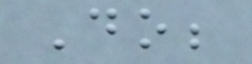Do;
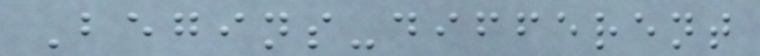Begins-different
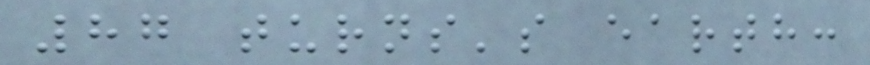87 turns's earth:
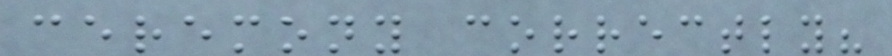ceremony correctly?
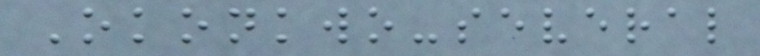Okonkwo-several
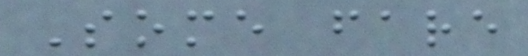Some fare
